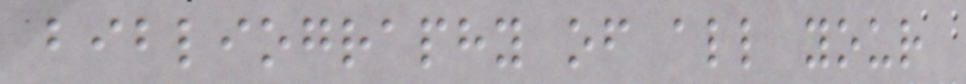bibliography of all your
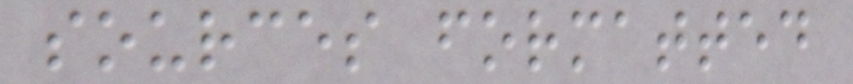sources formatted
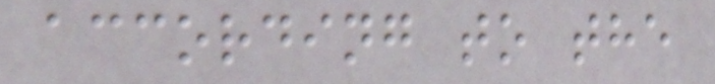according to the
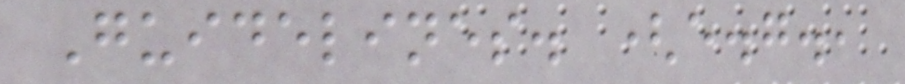Guidelines. (e.g.,
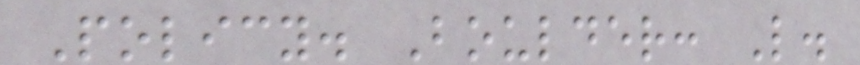Policy. Boulder: L.
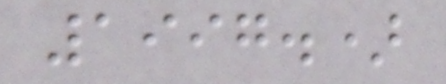1997.)
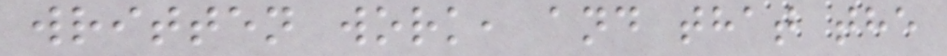written work, and that the
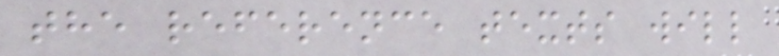the reference texts will
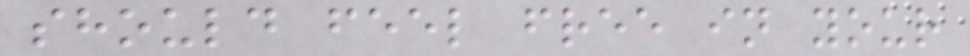should feel free in your
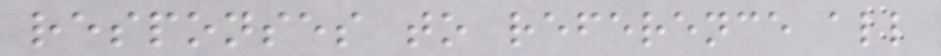responses to reference all
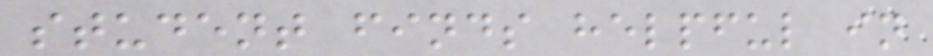student finds helpful in
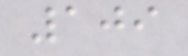109
